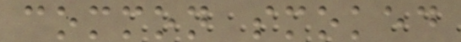common smoked
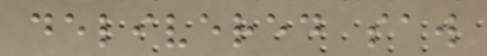delivered saw
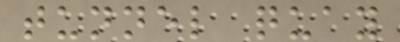tunnel quay
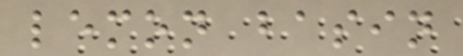lemon basin
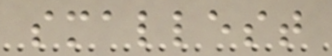smallest
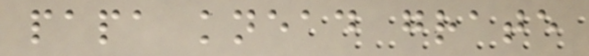papa knead grate
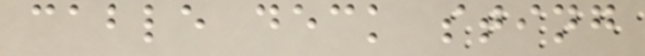cable deck sting
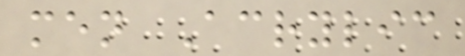men Acrylic
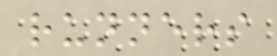runners
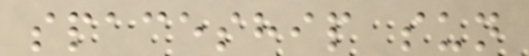spaceship sun
